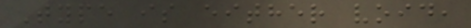Type is either void,
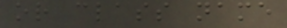or class name
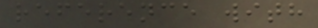reference with
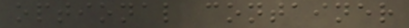optional container
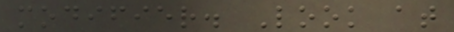modifier. Look at
